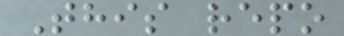This repo
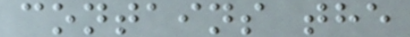contains the
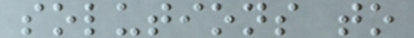solutions to
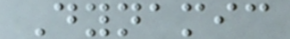Dynamic
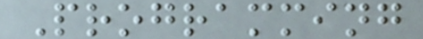Programming
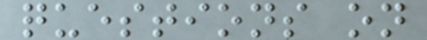questions on
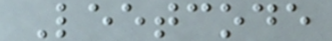Leetcode
